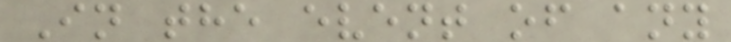In the event of any
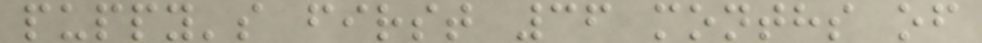puppy's first 36 months of
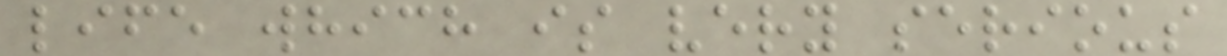life which is very serious
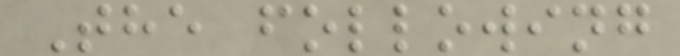The following
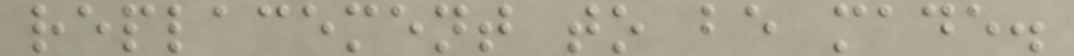replacement to be made.
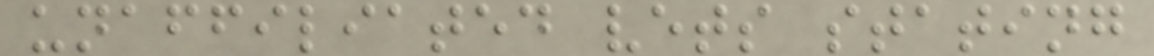unaffiliated vets stating
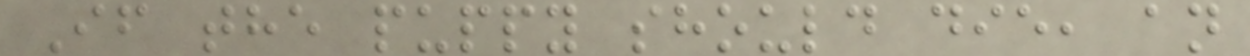If the puppy should die, an
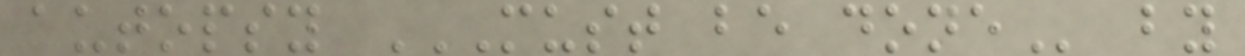autopsy MUST BE DONE by
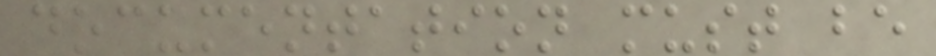documentation must be
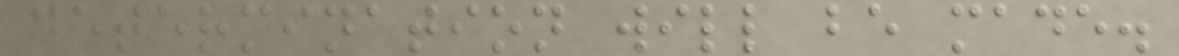determination will be made.
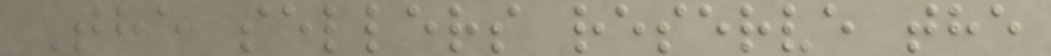The sellers reserve the
